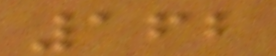162
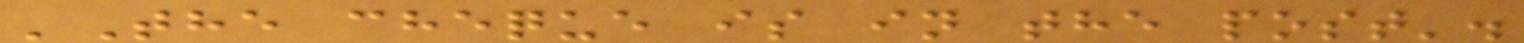'The cheque is in the post'.
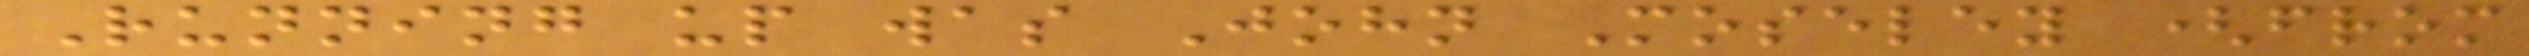Running up was John Moseley (from
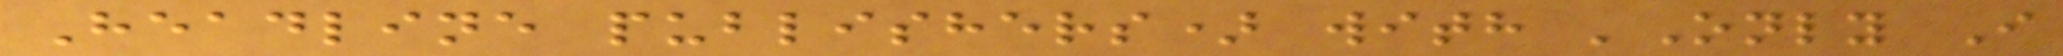Headline publishers) with 'Only I
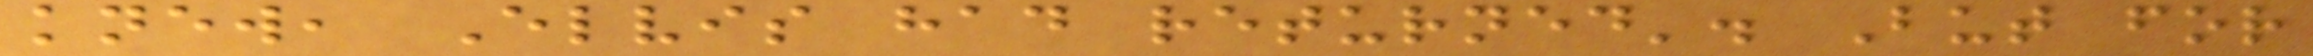knew, Elvis had returned'. But for
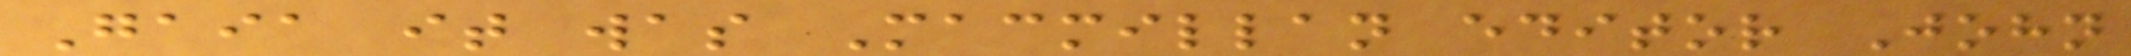Gaia it was Macmillan editor John
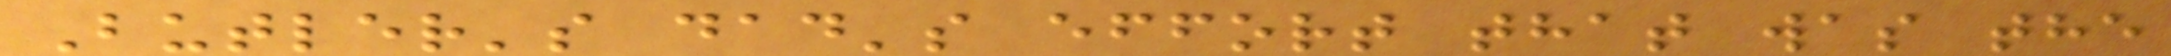Butler's dad's effort that was the
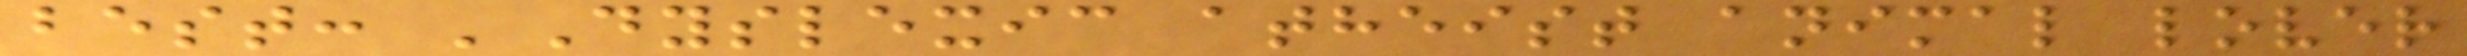best: 'Dyslexic atheist animal lover
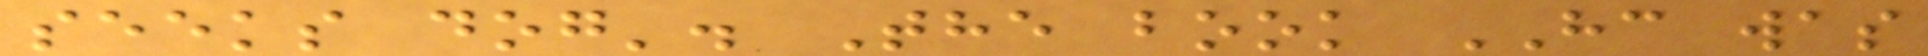seeks dog'. The book HC was
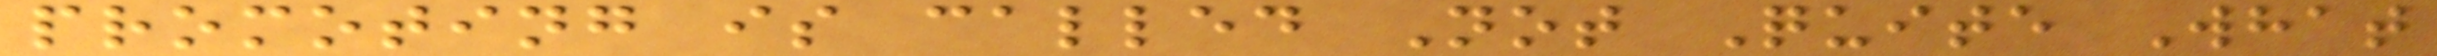promoting is called Not Quite What
